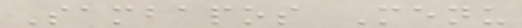Sambapos Menu
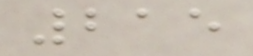215
